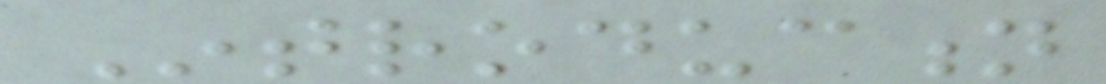Introduction
